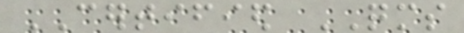CERTIFIED QMS
